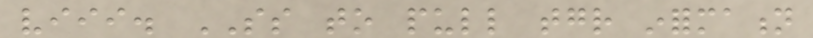viii. SS to pull together information
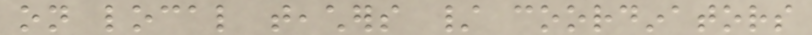on local teachers / coordinators
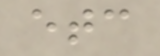etc
